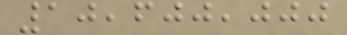10,600,000
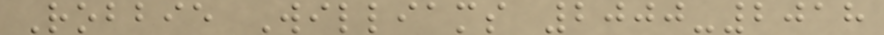Robbie Williams 2000-2018
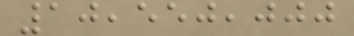10,550,000
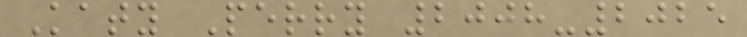Katy Perry 2008-2025
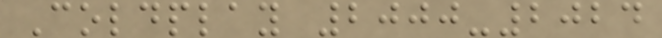Coldplay 2000-2024
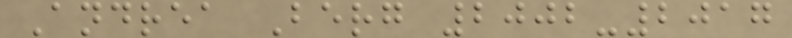Andrea Berg 2002-2017
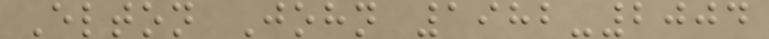Elton John 1982-2004
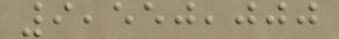9,550,000
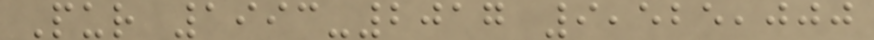Pur 1993-2017 9,525,000
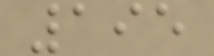195
